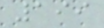199
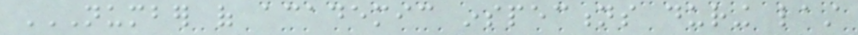NUMBER OF ACADEMIC INSPECTIONS DURING LAST
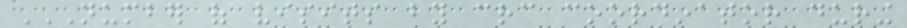NUMBER OF VISITS BY CRC COORDINATOR DURING
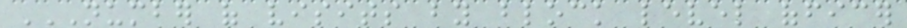NUMBER OF VISITS BY BLOCK LEVEL OFFICER
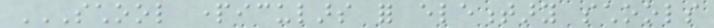SCHOOL PARTICULARS FOR ELEMENTARY SCHOOLS
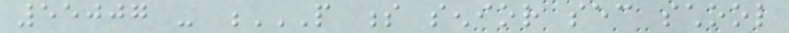55007 - P S SENIOR SEC SCHOOL
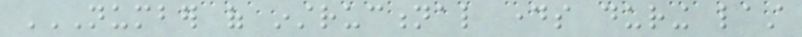NUMBER OF INSTRUCTIONAL DAYS DURING LAST
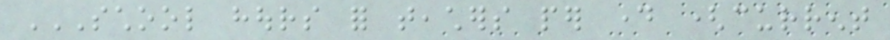SCHOOL HOURS FOR TEACHERS PER DAY (CURRENT
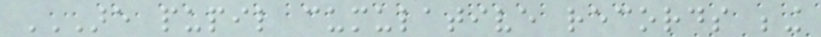ARE PUPIL CUMULATIVE RECORDS BEING
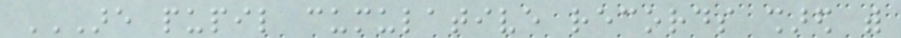ARE PUPIL CUMULATIVE RECORDS SHARED WITH
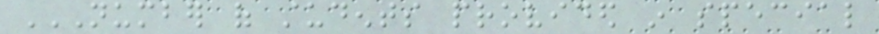NUMBER OF STUDENTS PROVIDED IN SPECIAL
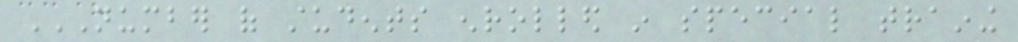NUMBER OF STUDENTS ENROLLED IN SPECIAL TRAINING
